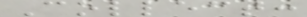Collect:
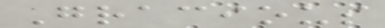Gracious
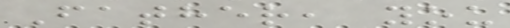Father, you
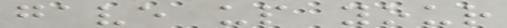gave up your
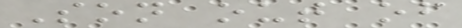Son out of
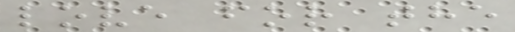love for the
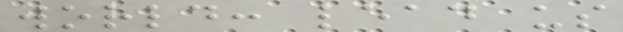world: lead us
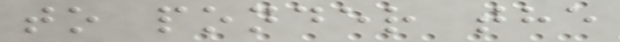to ponder the
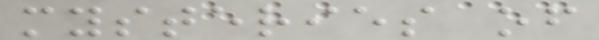mysteries of
